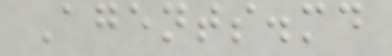Agents.md
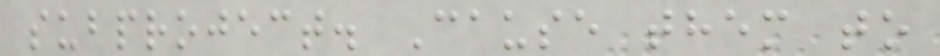subproject. Cause them to
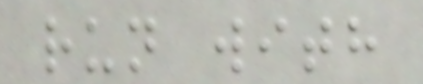run with
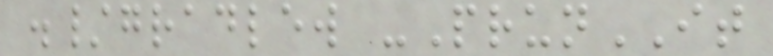./gradlew -PrunIT
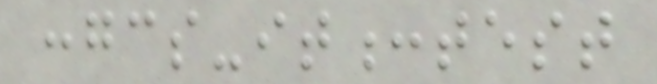:gcs-it:test
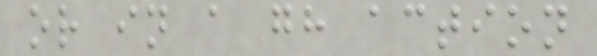or in a gh action
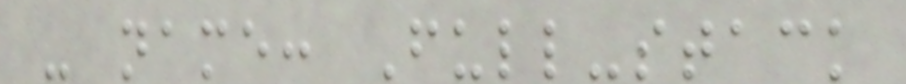- name: Full-stack
